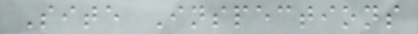Site Inspections
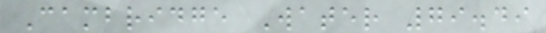Cambridge Water 79.49
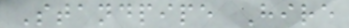Standpipe Hire
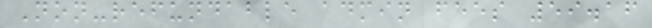Non-refundable admin fees 59.16
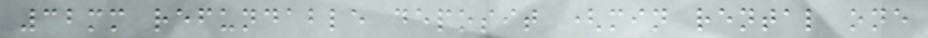32mm refundable deposit (min rental one
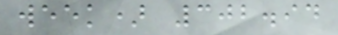week) 302.94
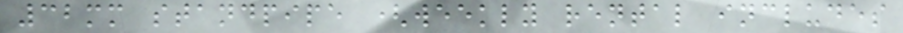32mm standpipe (weekly rental includes
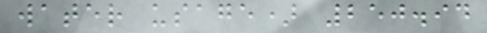water usage) 250.94
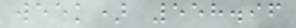week) 558.96
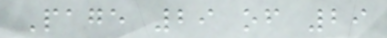Page 29 of 29
